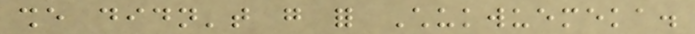she didn't go for Chukwuemeka.
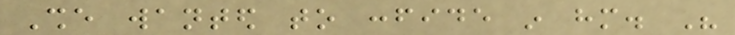She wanted to confide in him. His
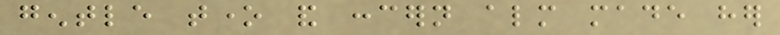gentle tone and concern almost made her
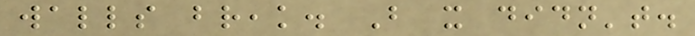walls break. But it didn't.
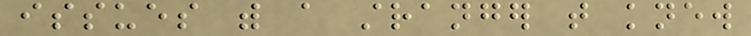issues with a stranger that knew
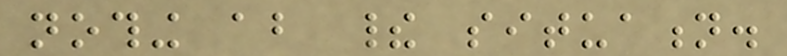nothing about their situation.
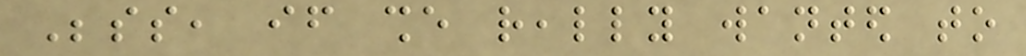Besides, if she really wanted to
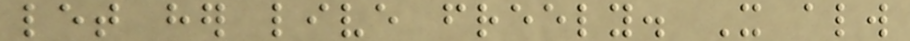let her live freely. It always
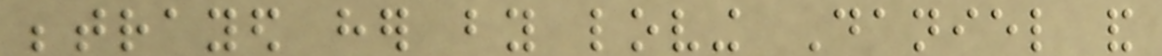betrayed her by loving Daniel and
